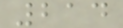214
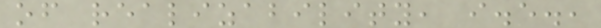of realizability, i.e.,
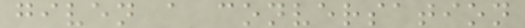given a conversation
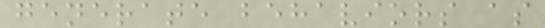generate behaviors as
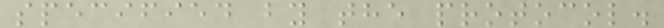specified by the protocol.
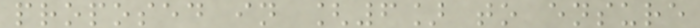proposed in [6] to ensure
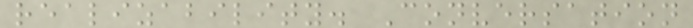realizability. Conversation
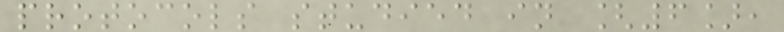protocols studied in [6],
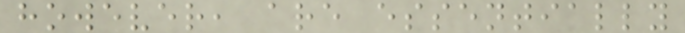however, are essentially
